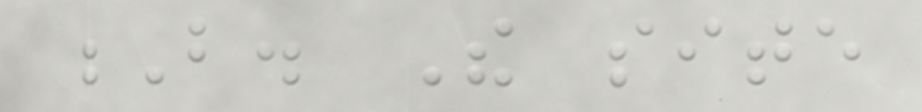B. The site
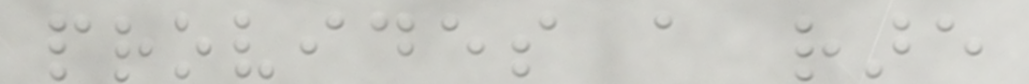provides a rare
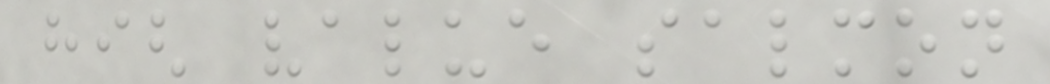high value salmon
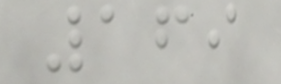169
